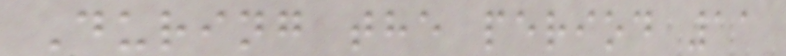During the period 11
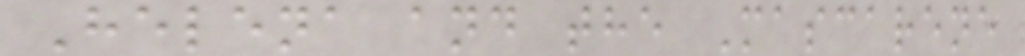Helena and the Mascarene
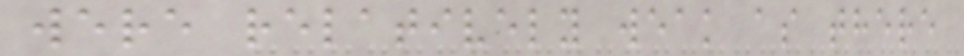were relatively weak as there
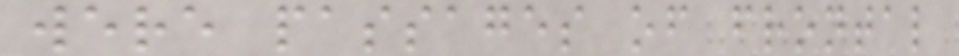were passages of frontal
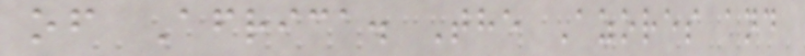of Africa. The Azores and
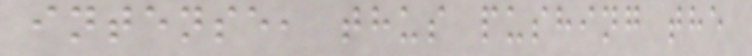intense, thus pushing the
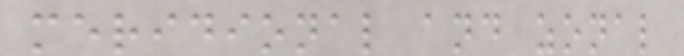meridional and zonal
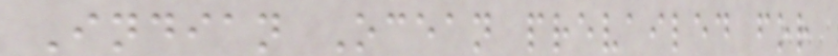Indian Ocean prevailed for
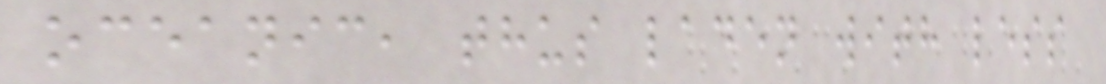oceanic, thus laden with less
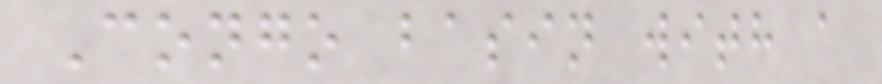Congo basin with a
